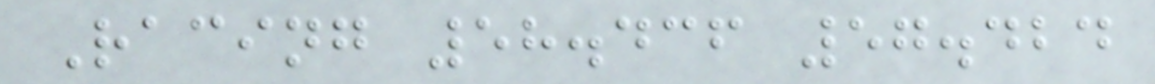Racing 58.436 57.424
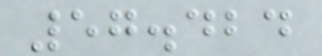57.424
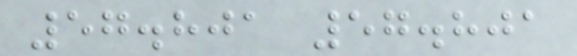57.801 57.801
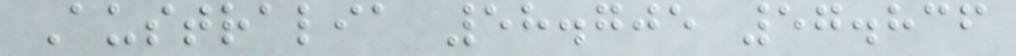Australia 58.705 57.836
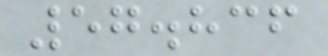57.836
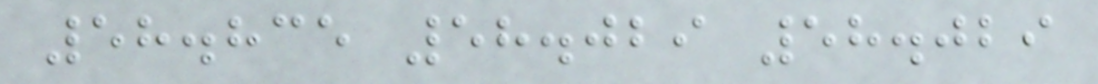58.835 58.029 58.029
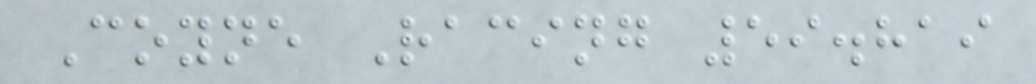Coyne Racing 59.819
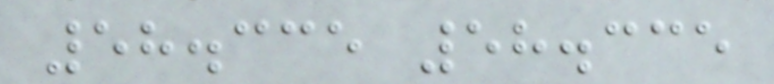58.335 58.335
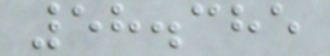58.385
